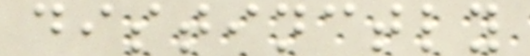distinctly
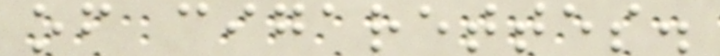of cigarettes.
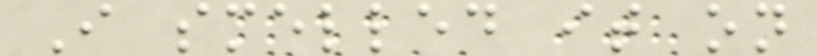I smelled it on
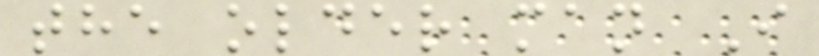the older man I
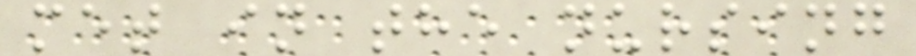met in the nursing
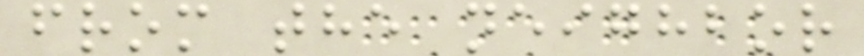from the neighbor
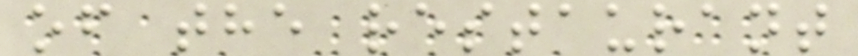of the restaurant
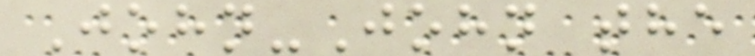John-John the
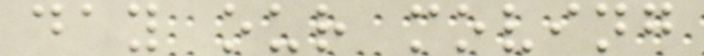day our moving
